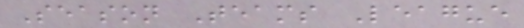Season Teams League
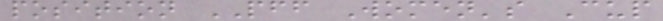position PFF Women's Cup
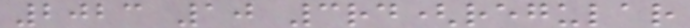2023 10 3rd(regular
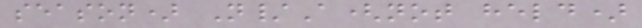season) N/A(not held)
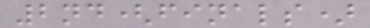2nd(finals)
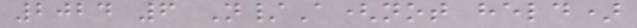2024 6 N/A(not held)
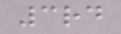3rd
